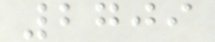2709
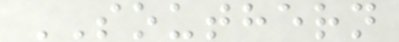SOUTHERN
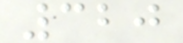320
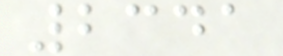2341
